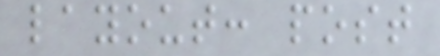layout: post
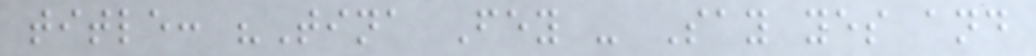title: "Tina Fey - Say yes and
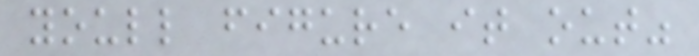youll figure it out"
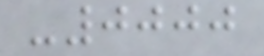-0000
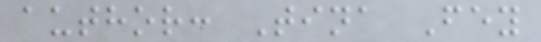author: Tina Fey
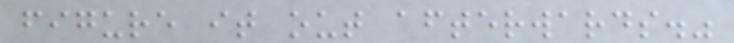figure it out afterwards."
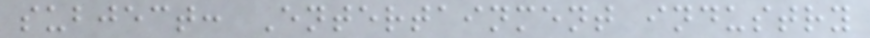subject: Entertainment industry
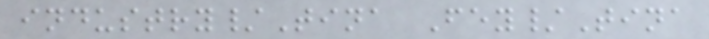industry/Tina Fey/Tina
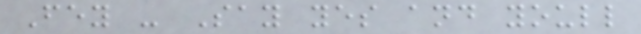Fey - Say yes and youll
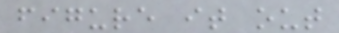figure it out
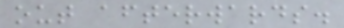out afterwards.
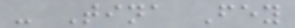- Tina Fey
